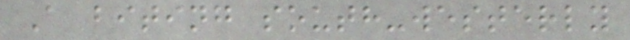A biting south-westerly
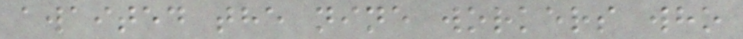awaited the nine workers who
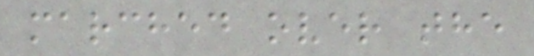marched over the
